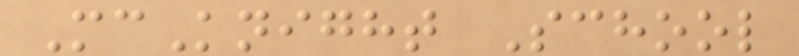McKnight School
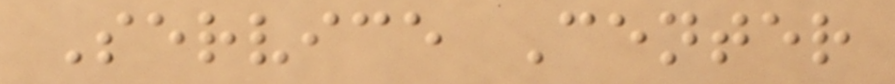Service Center
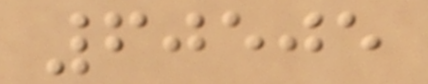60505
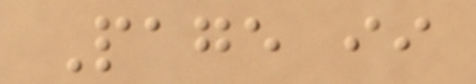Page ii
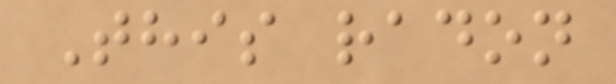This radon
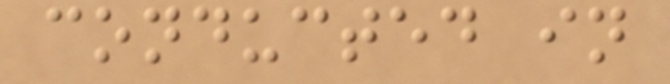conducted in
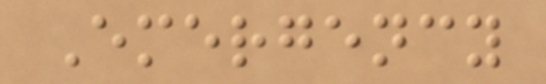Emergency
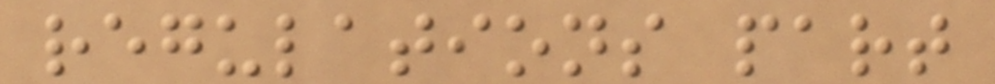regulations part
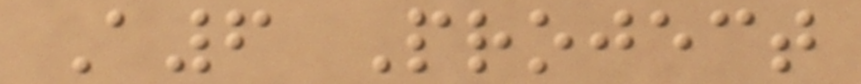A6 Project
